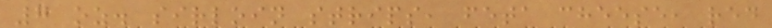7 oz. sirloin strips, feta cheese, red
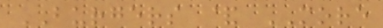BURGERS & MORE
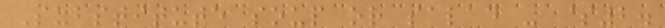Substitute soup or salad - $2.
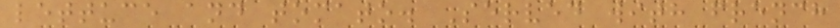lettuce and tomato. Served with french
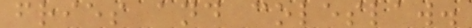fries and coleslaw.
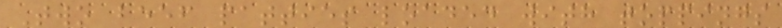Two beef patties loaded with toppings
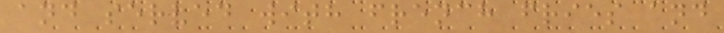and served with french fries and
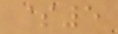$5
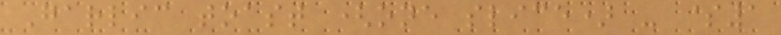Garlic toast (one slice) - $1
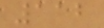112
